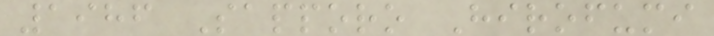1986 Sapporo Hirofumi
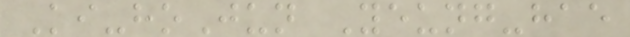Ki-hoJun Yeung-hae
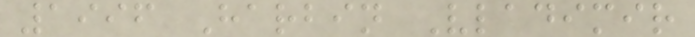1996 Harbin Vladimir
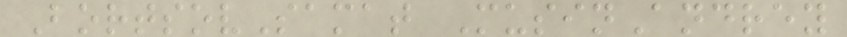BortsovSamat MusinAndrey
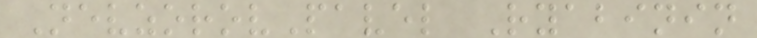NevzorovPavel Ryabinin
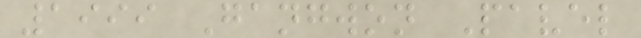1999 Gangwon Pavel
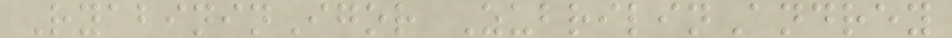RyabininIgor ZubrilinAndrey
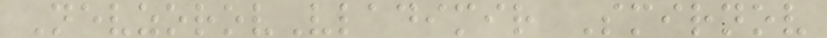NevzorovVladimir Smirnov
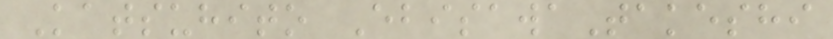Katsuhito EbisawaTakeshi
